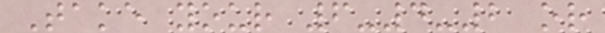Take your 6-4-2 or
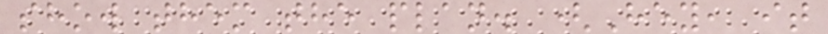show them the plan. (Hey, it
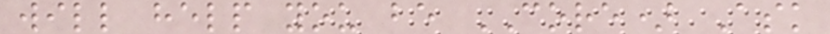will help you be CORE) Ask
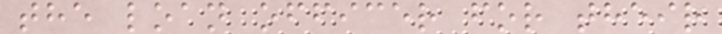the loan officer for their
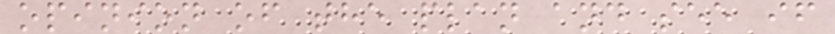opinion of the plan and see if
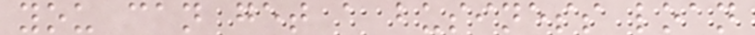you can get a business loan
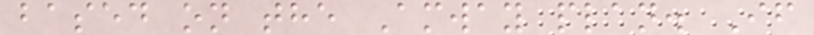based on the Amway plan. If
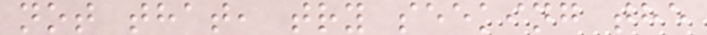not that, try seeking the
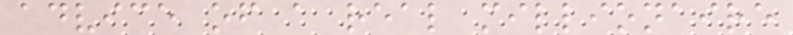advice of a real millionaire
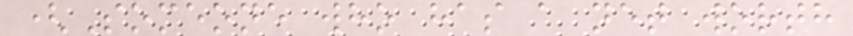(Someone who has a net worth
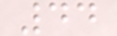44
